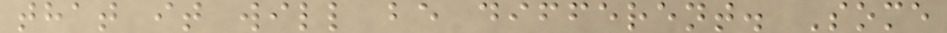that it will be different. Some
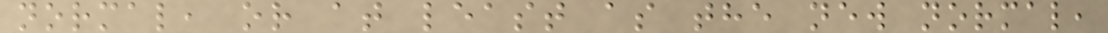normal, or at least as the new normal,
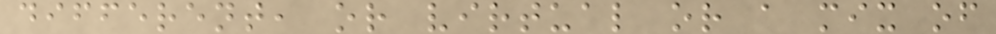different, or virtual or a mix of
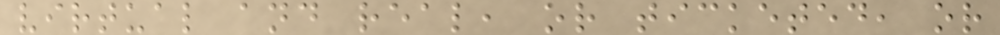virtual and real, or ticketed, or
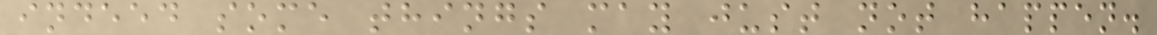indeed some things may just not happen.
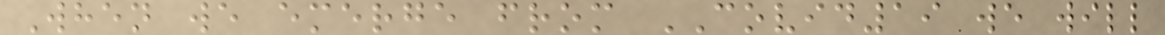When we emerge from COVID19 we will
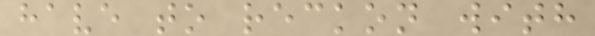have to reckon with
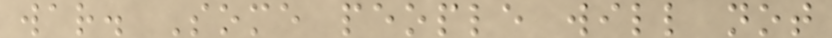war. Some people will not
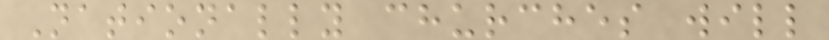Nationally churches will
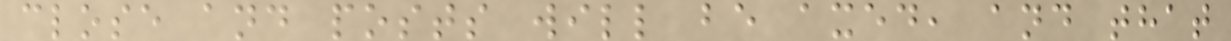close and posts will be axed, and that
